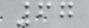67
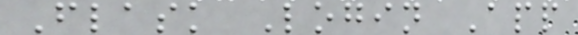Flask Login App
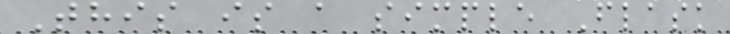This is a simple Flask
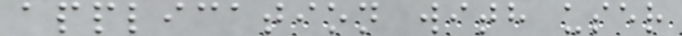application with user
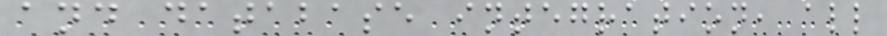and database integration, all
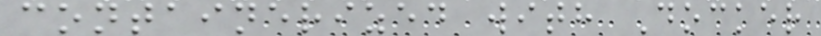containerized with Docker
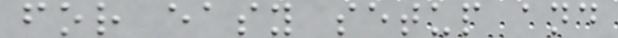for easy setup and
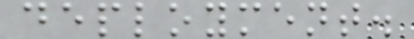deployment.
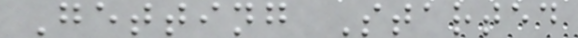Getting Started
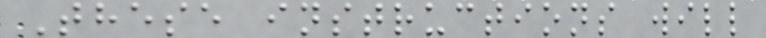These instructions will
